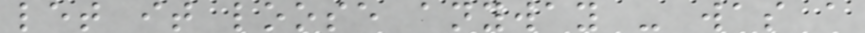let it loose anyway - was a
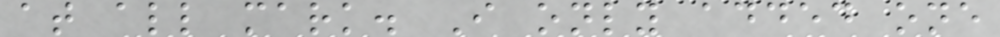at all mark. I only added one
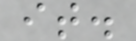it.
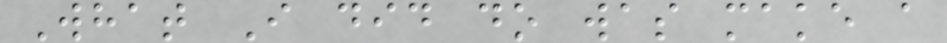What I did do was make a
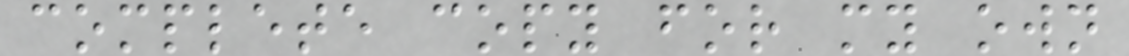complete copy for my own
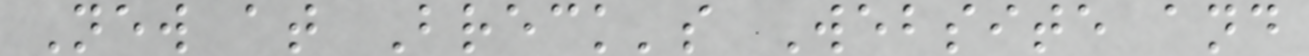New at Breck's Website and
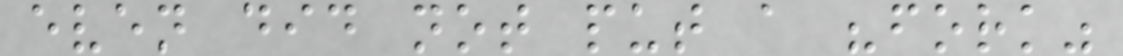even did not put a "fork"
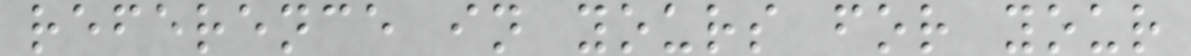reference in yours for your
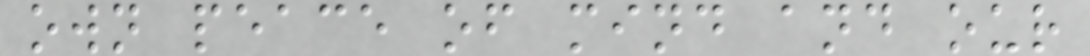own peace of mind and our
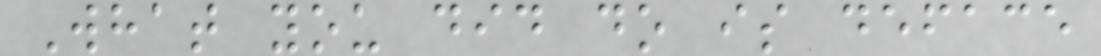What you did do is deface
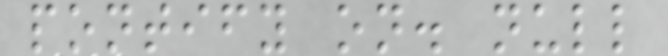pontify on. null
